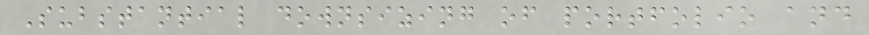Substantial downsizing of portfolio and
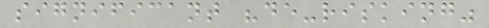significant "de-risking"
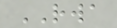RWA
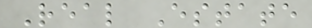Real Estate
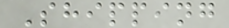Shipping
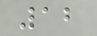12
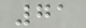71
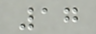17
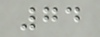74
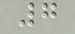7
